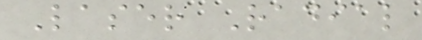Laser Radial
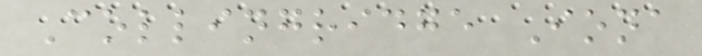Collingridge Iona
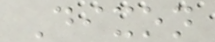Dixon
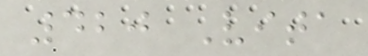420 Vita
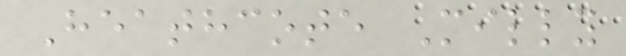Heathcote Milly
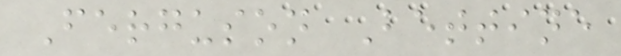Ferguson Bettine
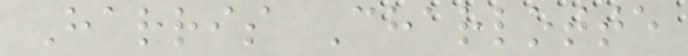Harris Charlotte
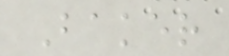Baker
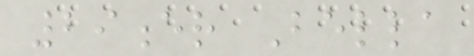29er Bella
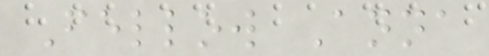Fellow Anna
